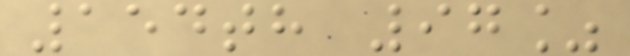154th 97%
